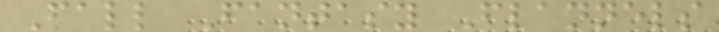Fall Fantasy Flannels
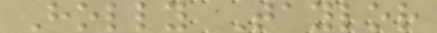Holly Taylor
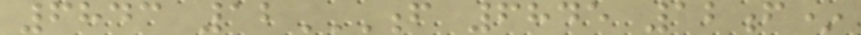6843 12F 6845 12F*
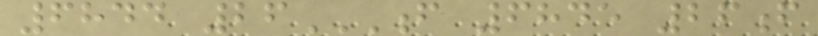6844 26F 6845 26F
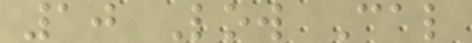10 Low Cal
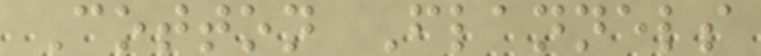Cotton Flannels
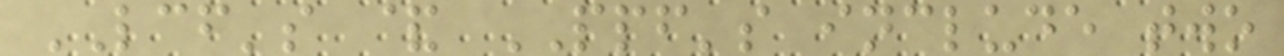LCF's & PPF's include two
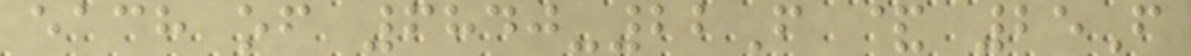each of 6840-22F & 25F
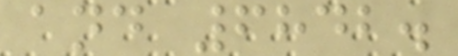and 6842.
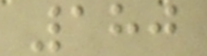180
